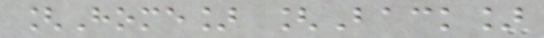[Home] [Back]
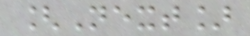[Next]
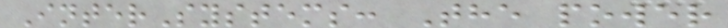InterSystems: The power
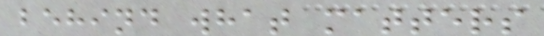behind what matters
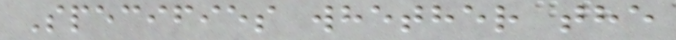Specifies whether the
